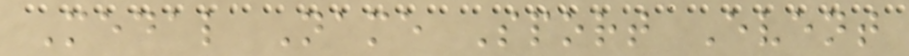Medal Name Sport Event
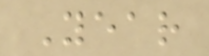Year
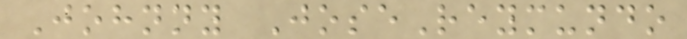Johnny JoseReymundo
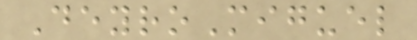DeyroMiguel
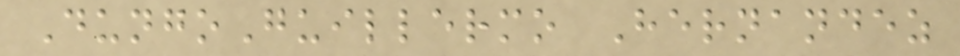DungoGuillermo Hernandez
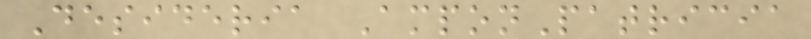Desideria AmponPatricia
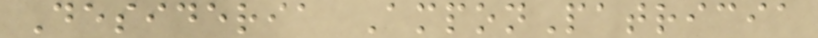Desideria AmponPatricia
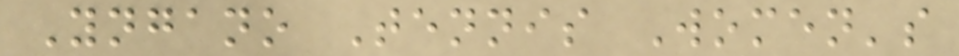Yngano Tennis Women's
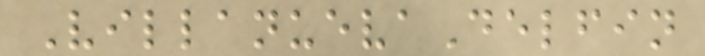VillanuevaDelfin
